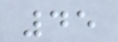45
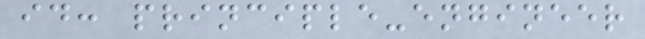id: principle-engineer
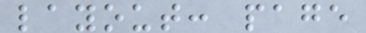layout: page
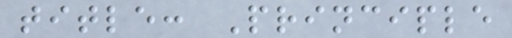title: Principle
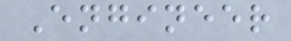Engineer
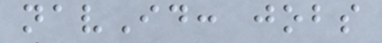navId: jobs
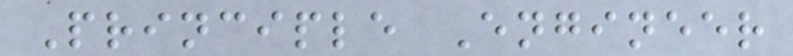Principle Engineer
